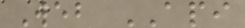Web API
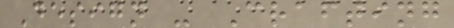Design - Crafting
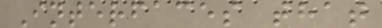Interfaces that
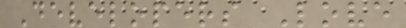Developers Love
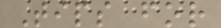Tips for
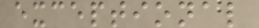exceptional
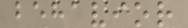behavior
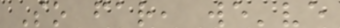So far, we've
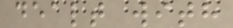dealt with
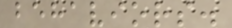behaviors.
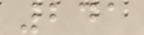241
